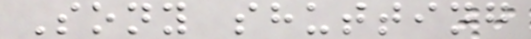Sony shutting
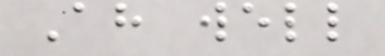Ah well
